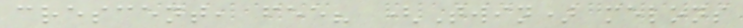crescent, fee? (Twin) melons
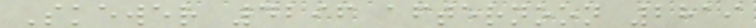Skewer 4296 afternoon 2819
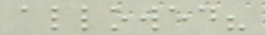allowed?
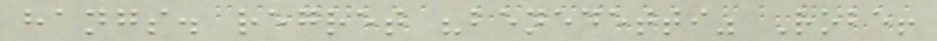hangs. regret "benedetti" Robe!
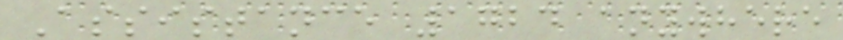Assistance 1724 anywhere
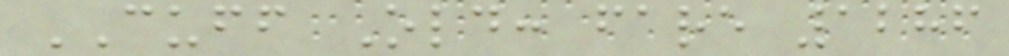CUFF Old: fare 1286
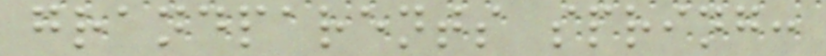grandparents spring:
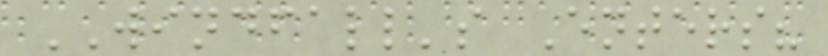WINDFALL's Enters?
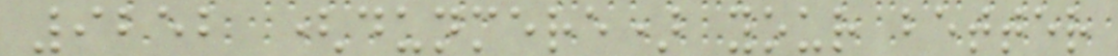9252 (dunmere) your better
